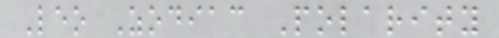Leo Zodiac Polarity
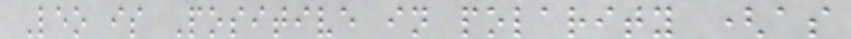Leo is Positive in polarity (as
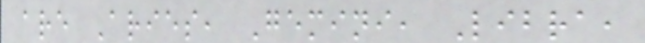are Aries, Gemini, Libra,
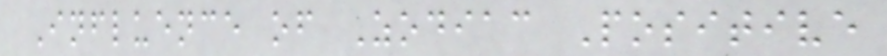Influence of Zodiac Positive
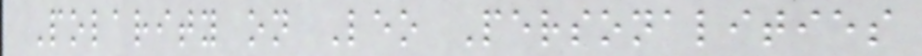Polarity on Leo Personalities
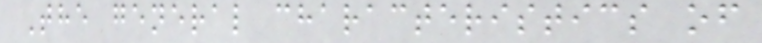The general characteristics of
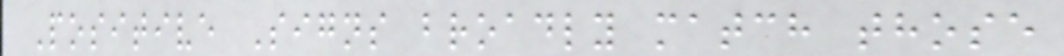Positive Signs broadly match those
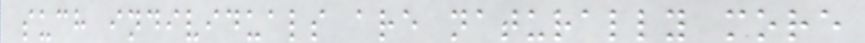such individuals are naturally more
